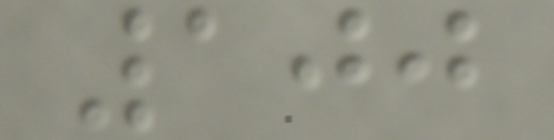100
